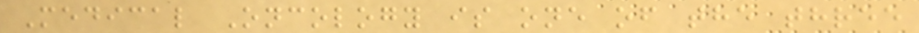Medical Oncology is one of the three
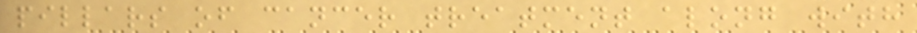pillars of cancer treatment along with
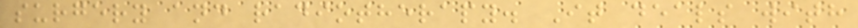surgery and radiotherapy. It deals with
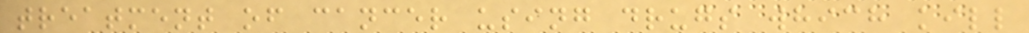treatment of cancer using drugs which kill
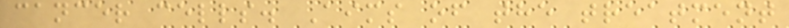cancer cells. Aims of the treatment
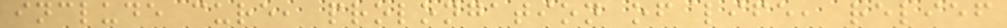include cure, prolongation of life, relief
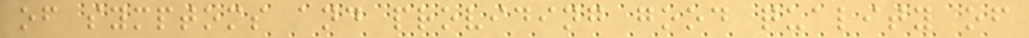of symptoms and providing good quality of
